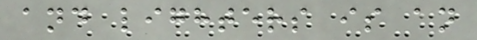and lighters is an
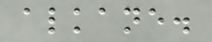alkane.
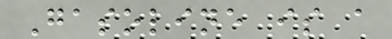Gasoline is a
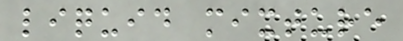liquid mixture
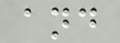and
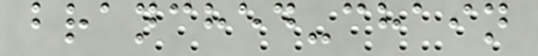branched-chain
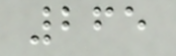265
